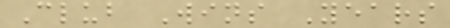Club Wins Years
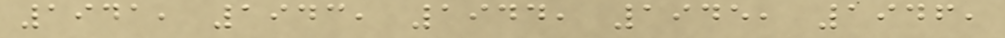1941, 1943, 1944, 1945, 1946,
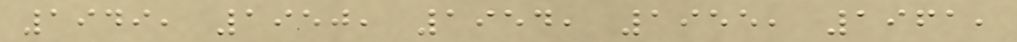1949, 1950, 1954, 1955, 1961,
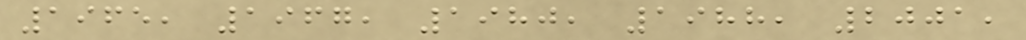1965, 1967, 1980, 1988, 2001,
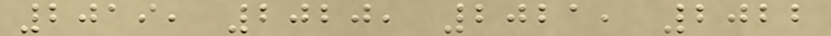2019, 2020, 2021, 2022
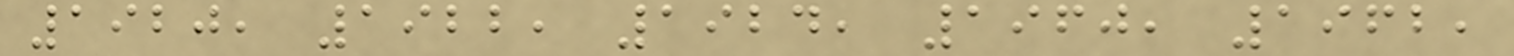1920, 1922, 1924, 1960, 1962,
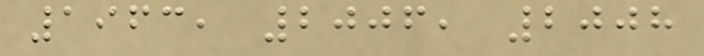1963, 2006, 2008
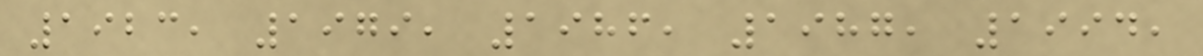1923, 1979, 1986, 1987, 1994,
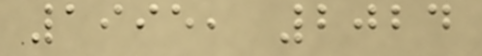1995, 2024
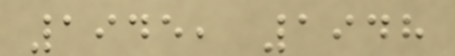1945, 1948
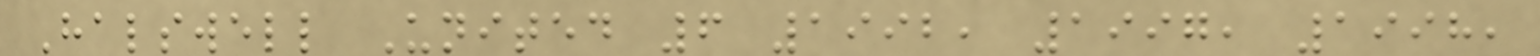Halswell United 6 1992, 1997, 1998,
